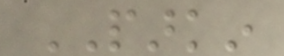PARKIN
